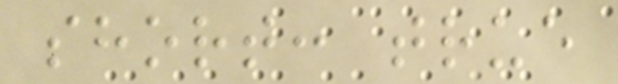short: true
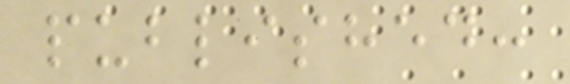published:
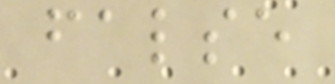false
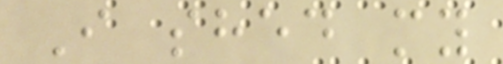I shed my
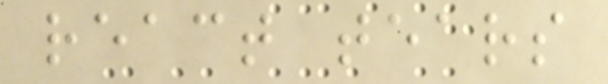react tears
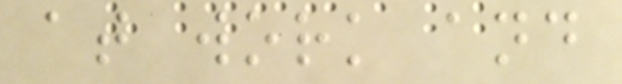at work and
